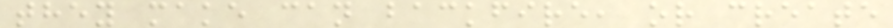they make can backfire, or create
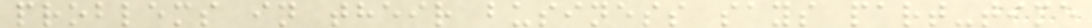problems in their business says part-time
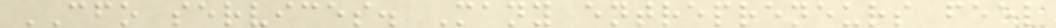CFO services. Many entrepreneurs feel
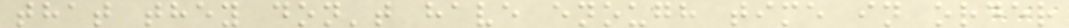that they don't have enough time in order
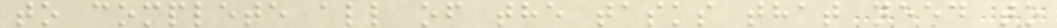to complete all of the tasks that need to
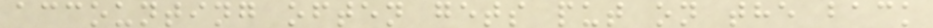accounting often gets put on the back
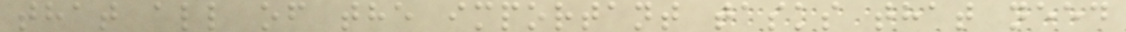that all of the important tasks that need
